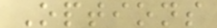Options
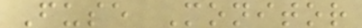Fuse Monitor
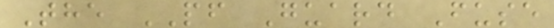The PF Guard Fuse
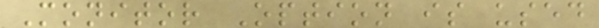Monitor Option is used
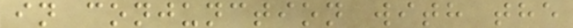in conjunction with the
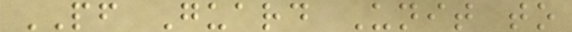PF Guard Unit to
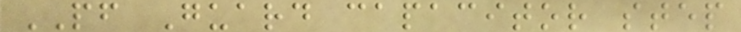PF Guard capacitor step
